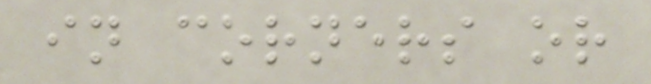in corners or
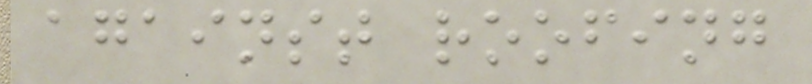against roofing
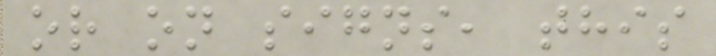or on signs, this
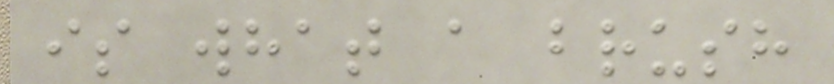is what a brush
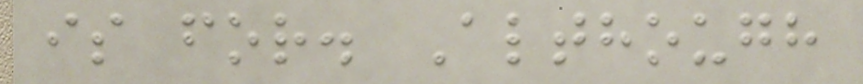is for. Although
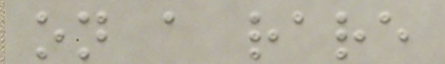on a rare
